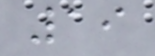19
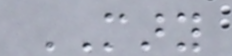MARY
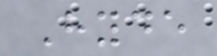Hyde
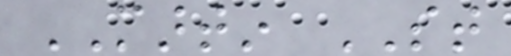MARTIN ST
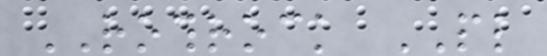ROTHROCK PL
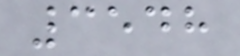3548
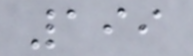199
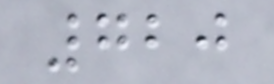720
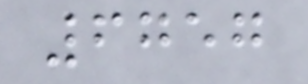6757
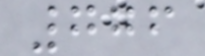776
